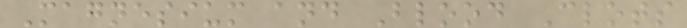Magnesium and Blood Clots
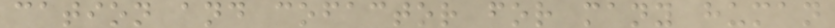cation and cofactor for many human
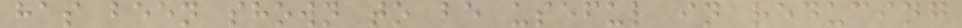has been shown to be useful in reducing
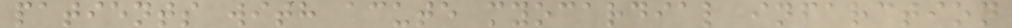patients with acute myocardial infarction
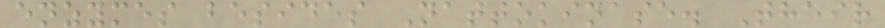enzymes besides Nattokinase. Their
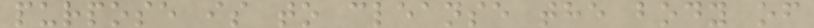purpose is to cleanse the body of
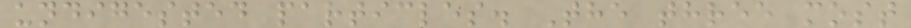undigested particles. The three most
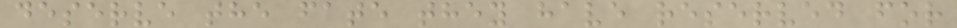deserve the fate they have reserved for
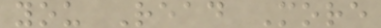you Read More
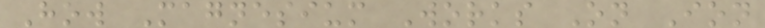How Magnesium Works On Ion
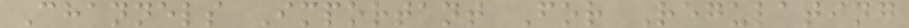Channels Important For Regulating
